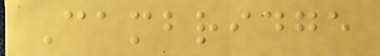Cambridge
